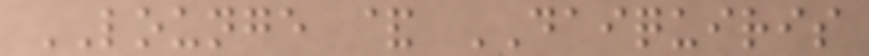LOUNGE & DAIQUIRIS
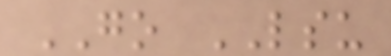GO LSU
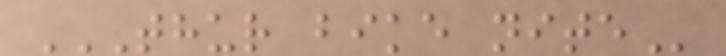THUR BIKE NITE
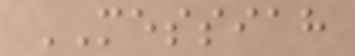MESSIAH
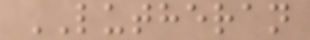LUTHERAN
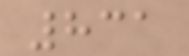831
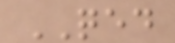QED
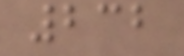232
